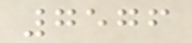7576
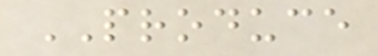PRODUCE
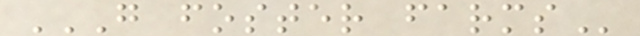G FOSTER FARMS
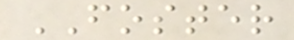FOSTER
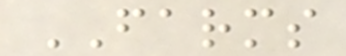FARMS
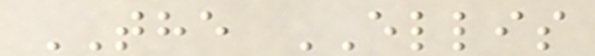THE ELLIS
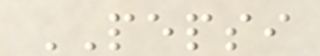PEPSI
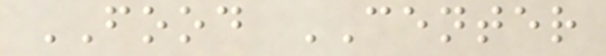FOOD CENTER
